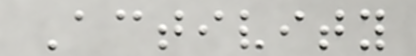Activity
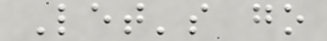Let's go
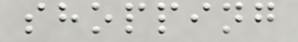shopping
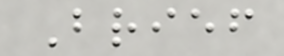Brief
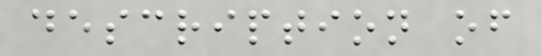description of
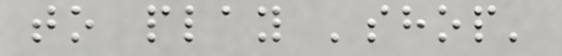to play 'shop'
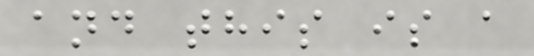and this is a
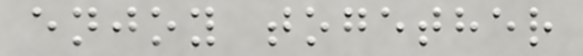enjoy together
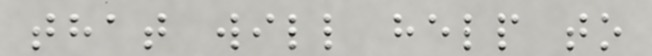that will help to
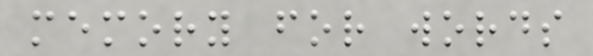memory for words
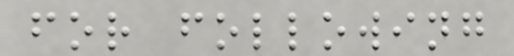for following
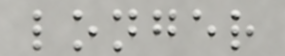longer
